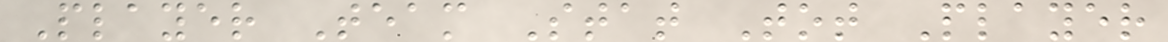Player Team Stat Tot Player
